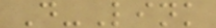D-Link
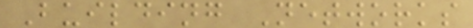Building Networks
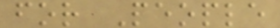for People
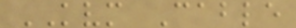KVM Cable
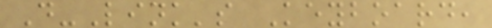D-Link's Keyboard,
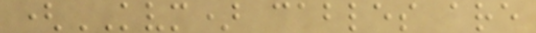(KVM) cables are
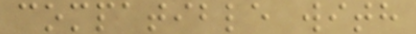compatible with
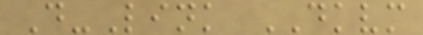D-Link DKVM
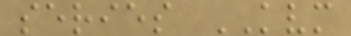series KVM
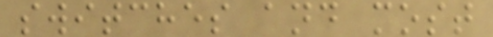switches and most
